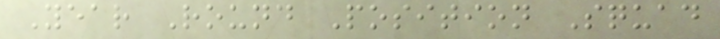Year Round Position Squad
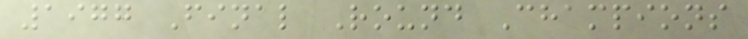1977 Final Round Champions
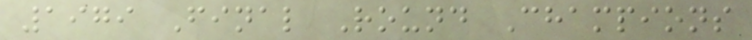1979 Final Round Champions
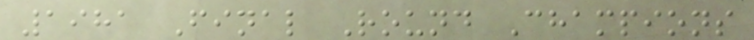1981 Final Round Champions
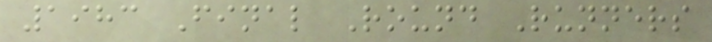1983 Final Round Runners
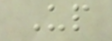Up
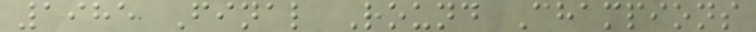1985 Final Round Champions
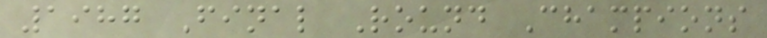1987 Final Round Champions
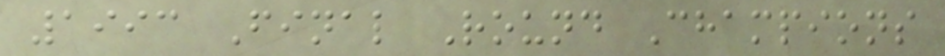1993 Final Round Champions
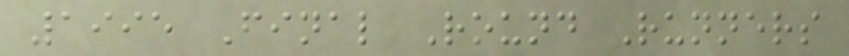1995 Final Round Runners
